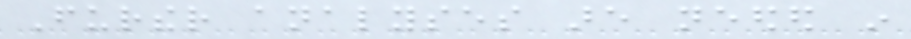Further analyses are needed in
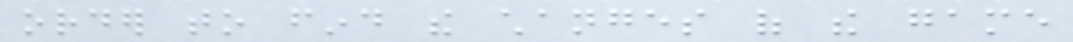order to find the changes of the game
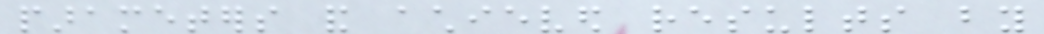parameters and achieved results by
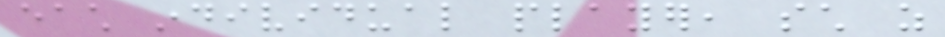each individual player, such as
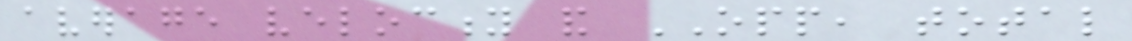average velocity and OPP, total
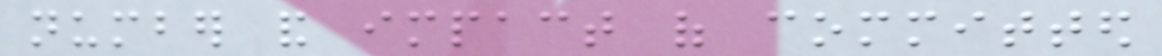number and impact of committed
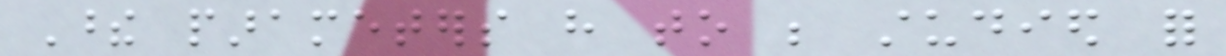These parameters have to be studied for
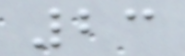23
